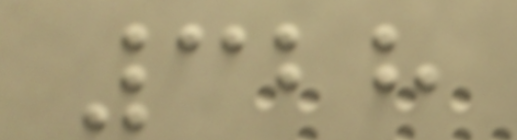328
